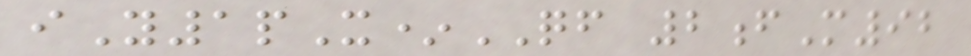iY1pX*QF 2fM92
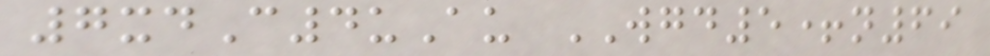7xdC4uAu WGD5+n69
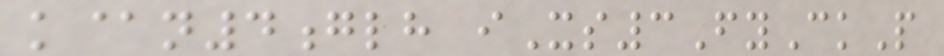k@n4glh iXs3FyCkP
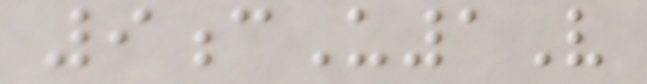9cU1V
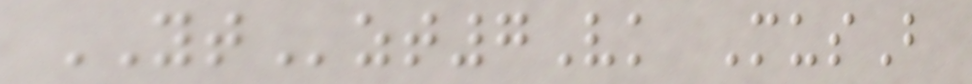YTzt7Vk MusB
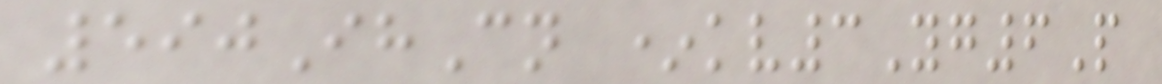590IhCn *kv3Yg6P
